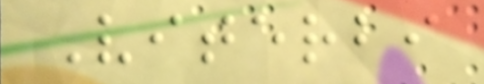Viterbi
